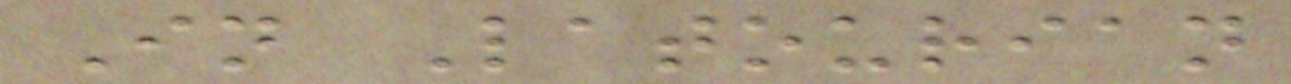In Latourian
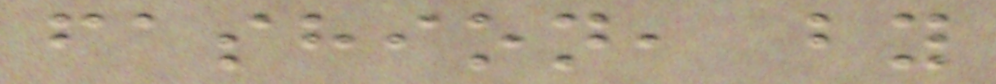fashion, by
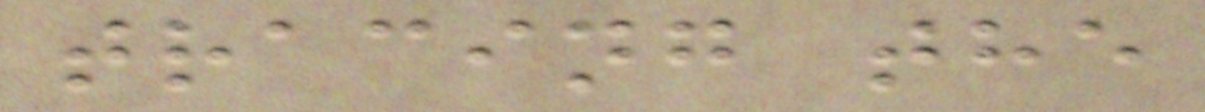tracing the
